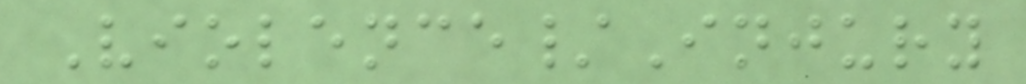Violence/Injury
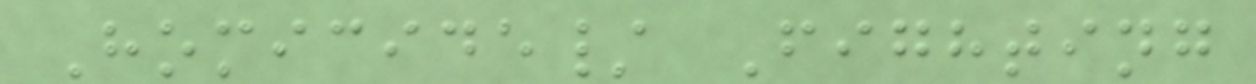Homicide/ Fighting
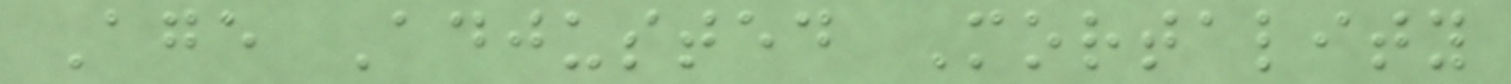Age Adjusted Mortality
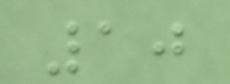10
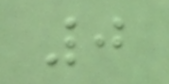0
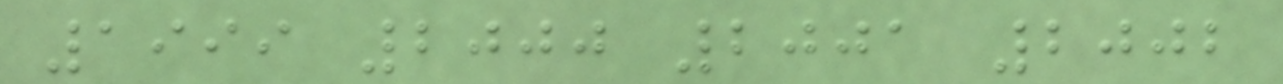1999 2000 2001 2002
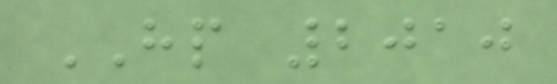HP 2010
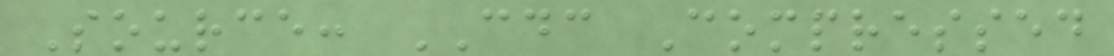Source: CDC Compressed
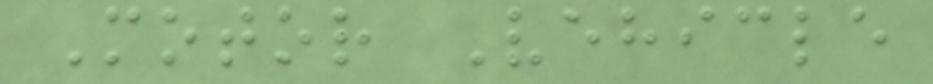Motor Vehicle
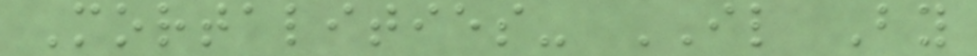Mortalities- IL By
